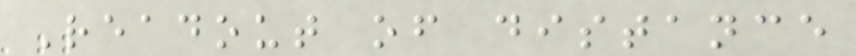Readout of distance
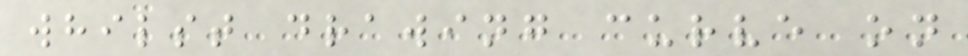whilst drawing curve on
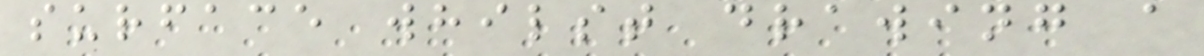surface whilst drawing a
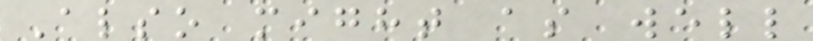Also might as well
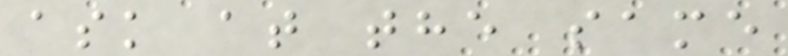ask at the same
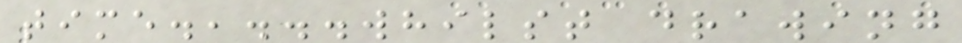time.,...whilst drawing
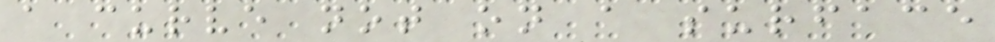a curve not on a surface
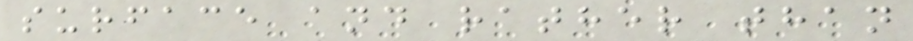surface and rather than
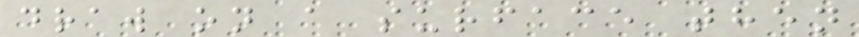draw on a surface then
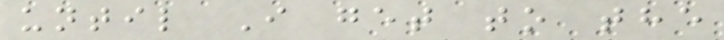until I get to the
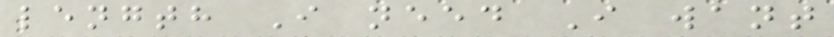length I need I want
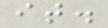it.
